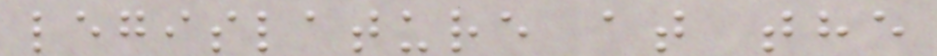legislature at the
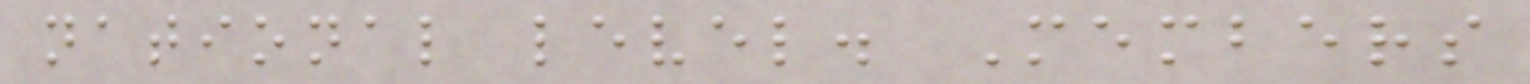national level. Members
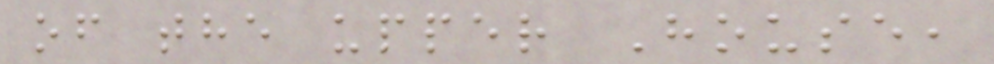of the upper House,
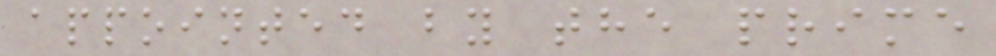appointed by the prime
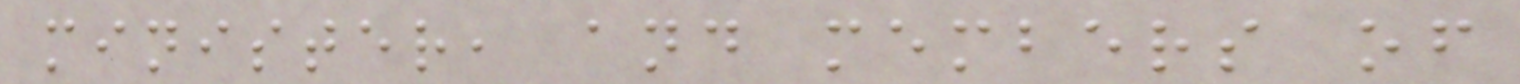minister, and members of
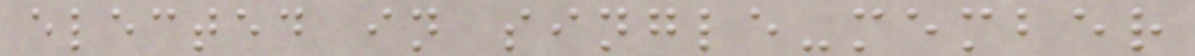elected in single-member
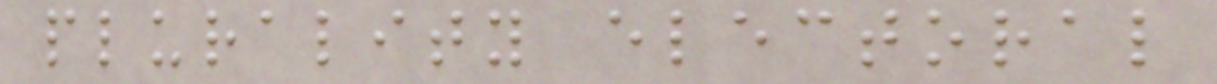plurality electoral
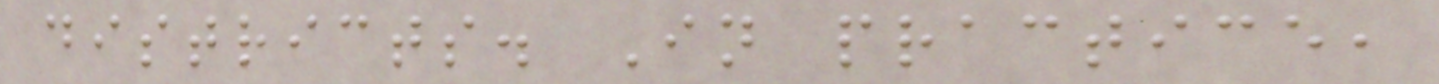districts. In practice,
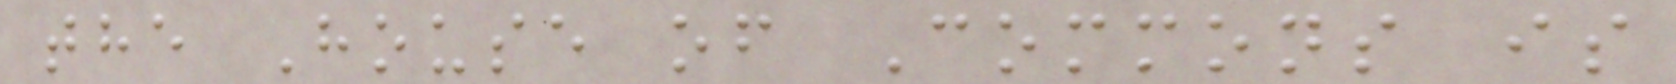the House of Commons is
